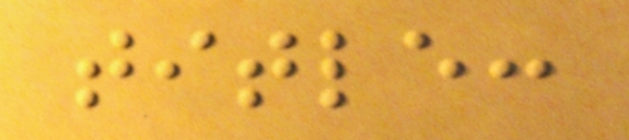title:
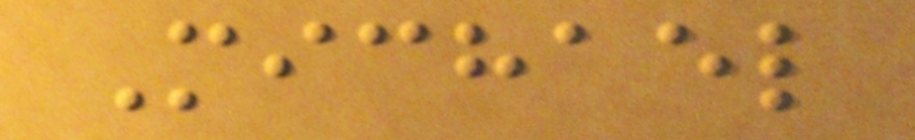Michael
